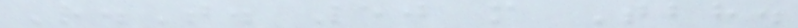R.T. 50 m Tbh.
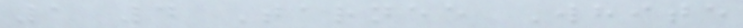1 4 Tarnee White
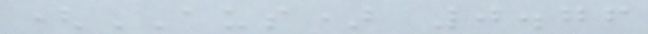(AUS) 0.76
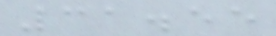31.55
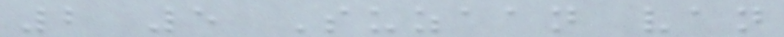2 5 Suzaan van
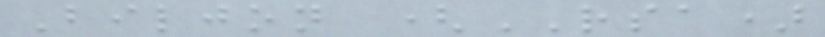Biljon (RSA)
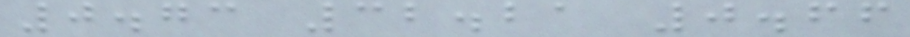0.73 32.21 0.66
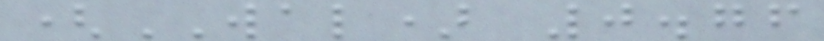(WAL) 0.76
